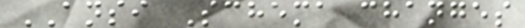ANSI Schema changes
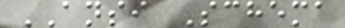ANSI Schema
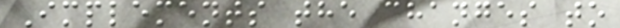Implements the changes to
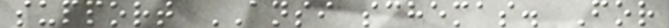support ANSI schemas. For
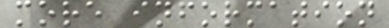more information
